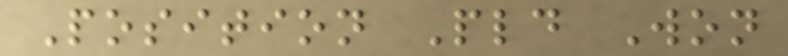Position Pld Won
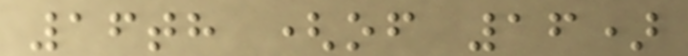16th (of 16)
